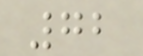72
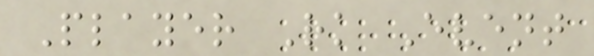Player Rk Event
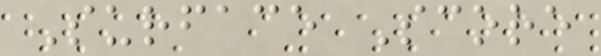Surface Score
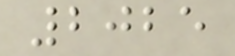2025
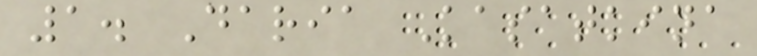1. Daria Kasatkina
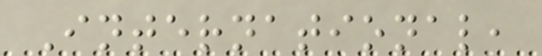International,
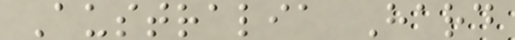Australia Hard
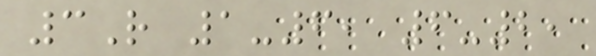3R 1-6, 6-2,
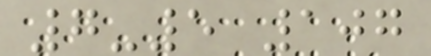7-5 107
